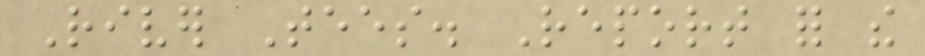River Tees. Report for the
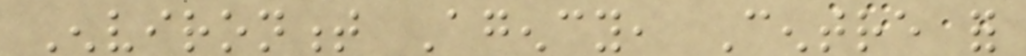Environment Agency, Centre for
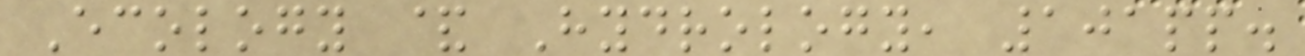Ecology & Hydrology, 101pp.
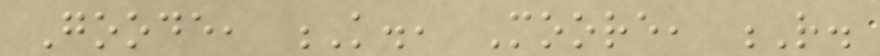Goode, K., Moore, R.
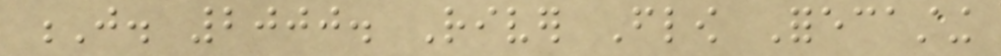J. 2000. River Flow Forecasting
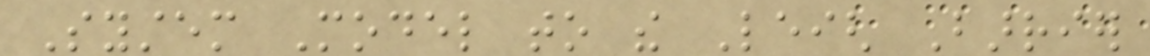System Model to the Leigh Barrier
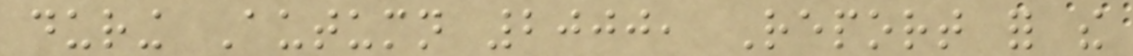during Autumn 2000, Report for the
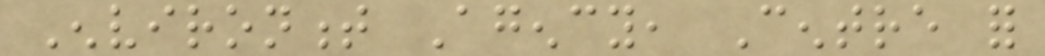Environment Agency, Centre for
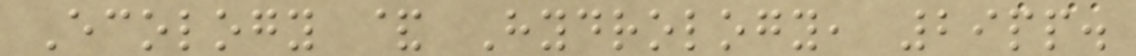Ecology & Hydrology, 29pp.
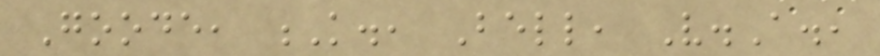Goode, K., Bell, V.A.,
